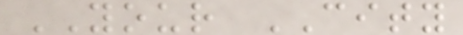YOUR CITY
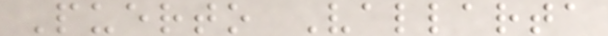Puerto Vallarta
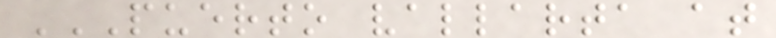PUERTO VALLARTA AT
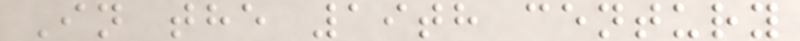In the 19th century
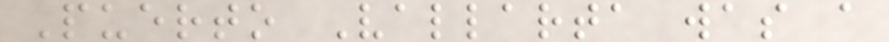Puerto Vallarta was a
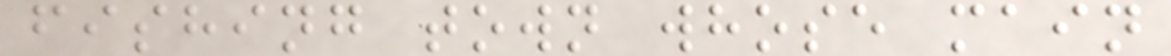fishing town whose main
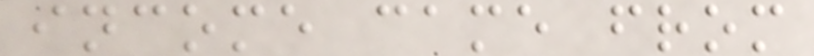income came from
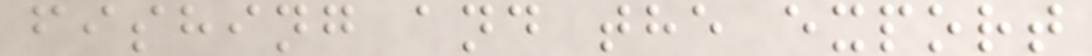fishing and the export
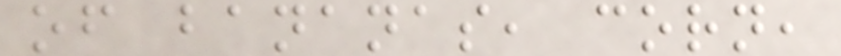of bananas, corn,
